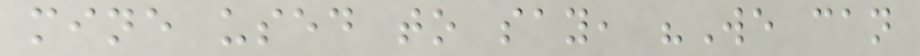mine used to say, "We can
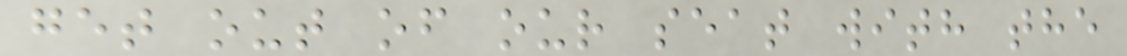get out of our seat with the
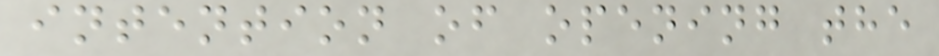intention of opening the
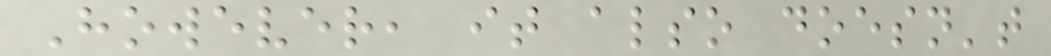However, it also doesn't
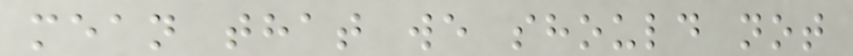mean that we should not
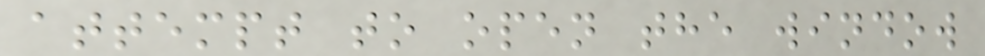attempt to open the window
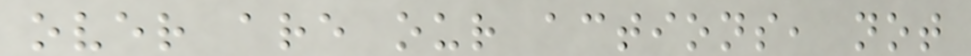over are our actions, not
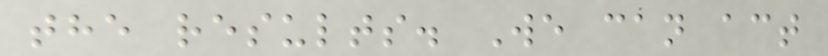the results. We can act
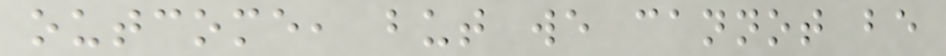outcome, but we cannot be
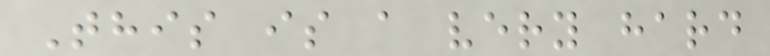This is a very hard
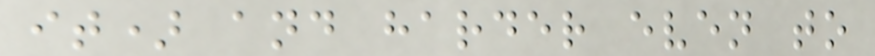it) and harder even to
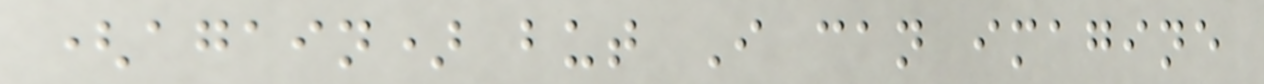(again) but I can imagine
